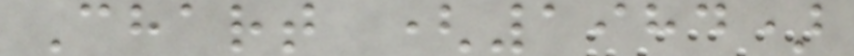Chart (1984)
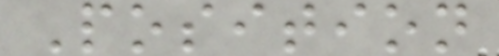Position
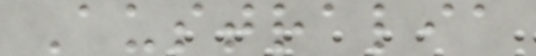Australia
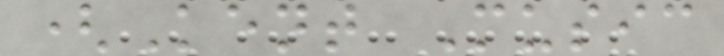(Kent Music
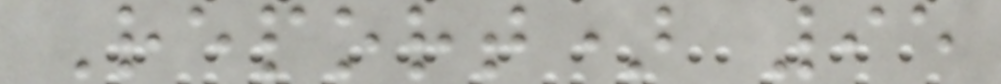Report) 95
